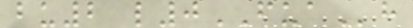bu2 l0FUAh
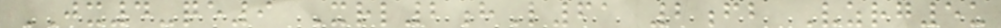JX4-qe9 Xrl2hL61 2fb Vzrg5u
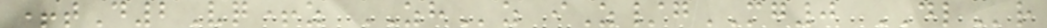+tD2Vq+z ZHz iZ/gMG0 DLr
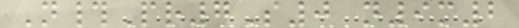N#Pr7S0 n9m2
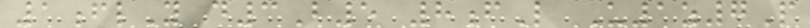1flY d3B5 8fL U1z7P
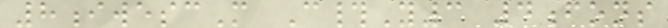8iwescM C#Y3 4fons
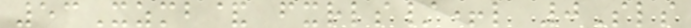53Xzmb& fxrls/+l 0Sls
